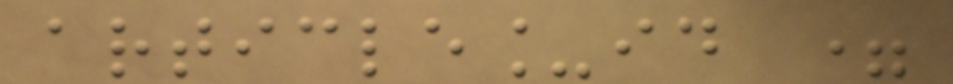article_id =
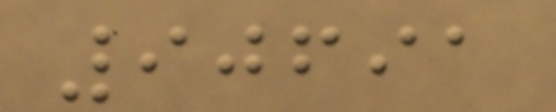90691
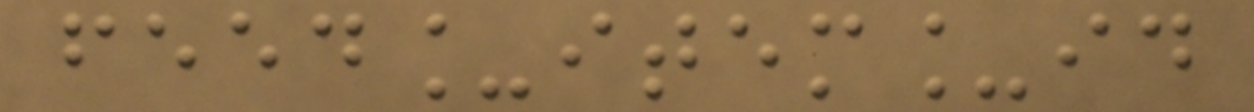feed_item_id
